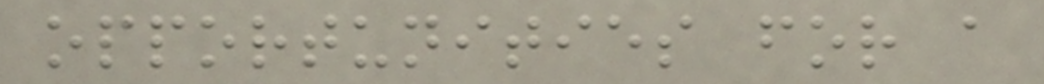opportunities for a
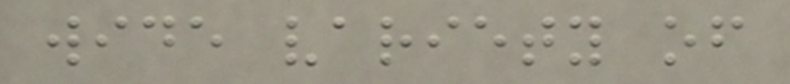wide variety of
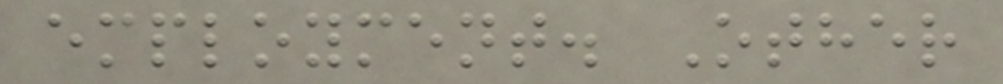employment. Other
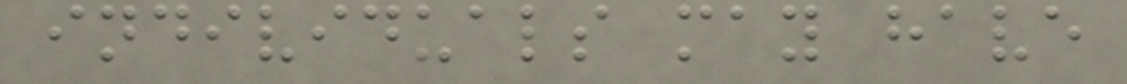individuals may have
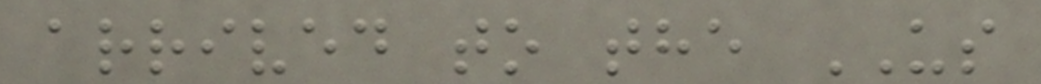arrived to the US
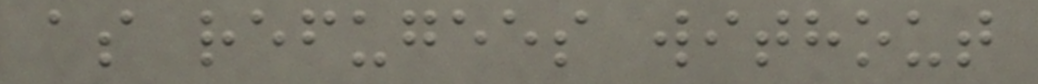as refugees without
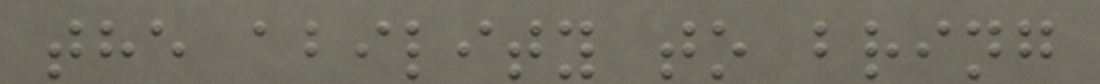the ability to bring
